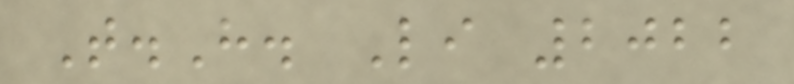T.H. Li 2022
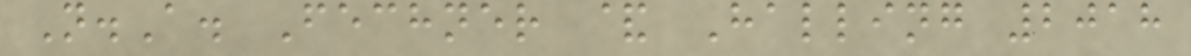N.A. Fechner & Halling 2018
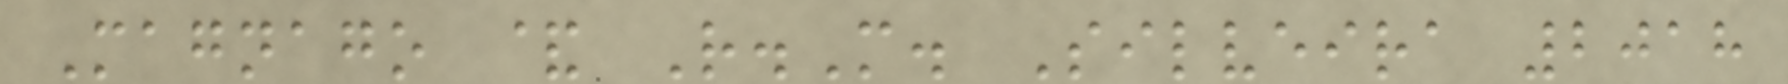Magnago & R.M. Silveira 2018
